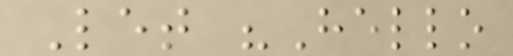Let "Hello
